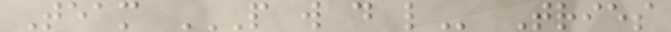Team P W D L Tries
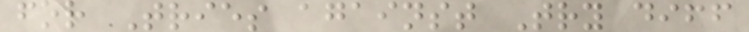for Tries against Try diff
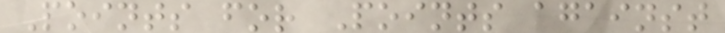Points for Points against
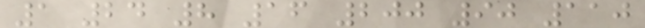1 24 8 16 200 90 110
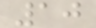10
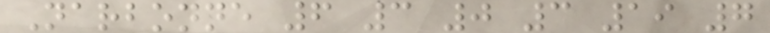Narbonne 6 3 0 3 19 7
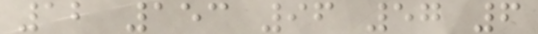12 153 96 57 6
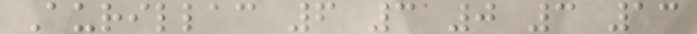Aurillac 6 3 0 3 13
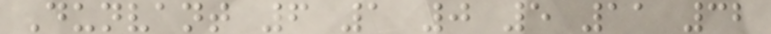Dunvant 6 1 0 5 11 32
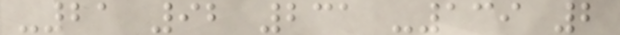-21 92 231 -139 2
